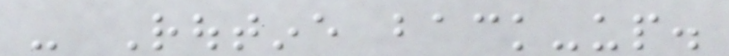- Routine back-up.
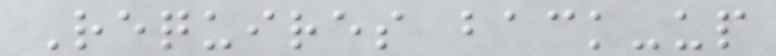Requires back-up
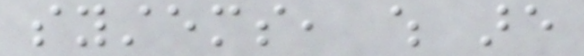systems, which are
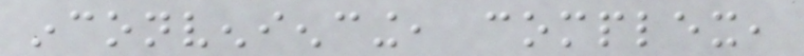inconveniencing, complex,
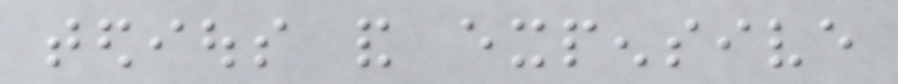tedious and expensive
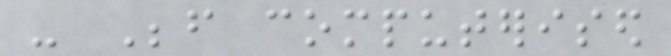- Before computerised
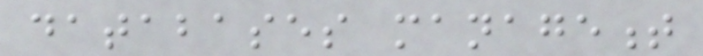databases management
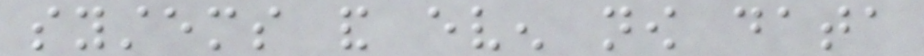systems and even now data
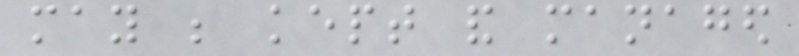may be kept and managed
